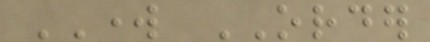WORK ORDER
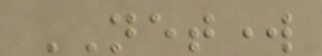NETWORK
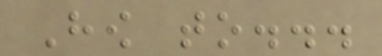How to...
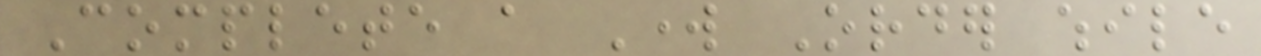Complete a Work Order while
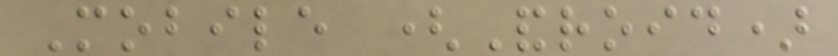Mobile (Android)
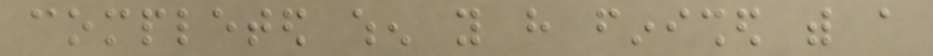completed when you have finished with a
